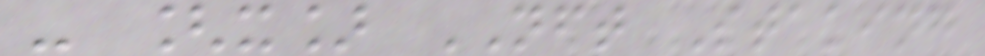- [x] NFT Staking
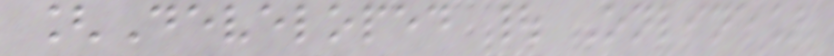[Developed | Online]
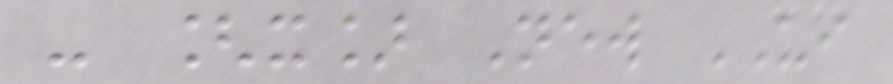- [x] New UI
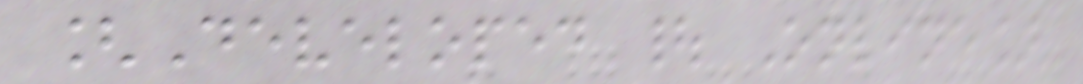[Developed | Online]
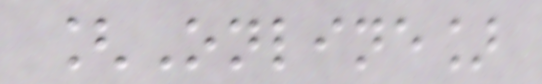[Online]
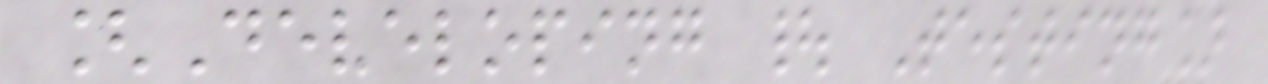[Developing | Testing]
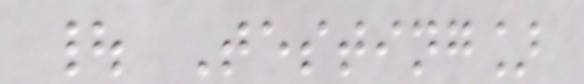| Testing]
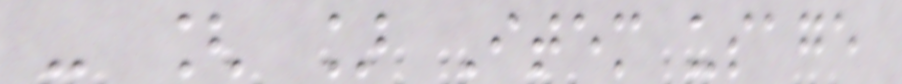- [ ] Item usage
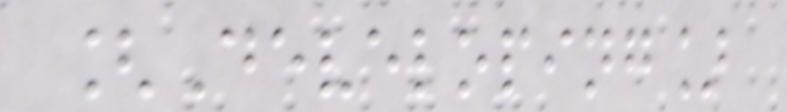[Developing]
